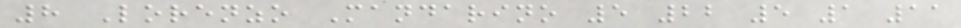8 Lorenzo Mandarino 5 22 5 1 11
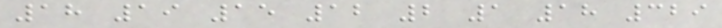18 19 15 12 2 1 18 329
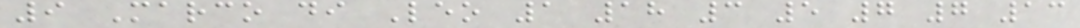9 Marco di Leo 1 18 3 5 7 7 13
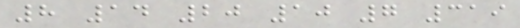8 14 20 10 7 319
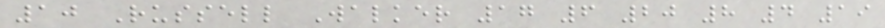10 Russell Walker 17 6 20 8 4 19
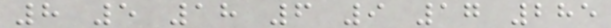8 5 18 6 9 17 285
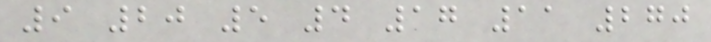9 20 5 4 17 11 270
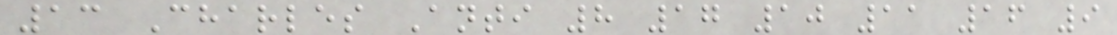13 Charles Anti 8 17 10 11 16 9
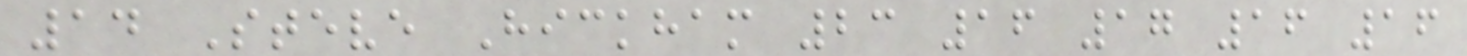14 Steve Hickham 23 16 17 16 16
